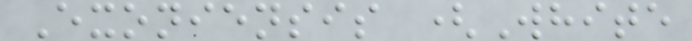Exoniensis (White
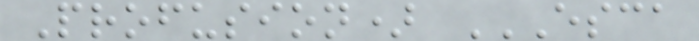Profusion) ESCA
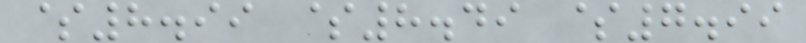$8.99 $8.49 $7.99
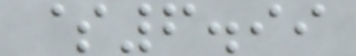$6.99
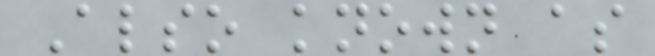Also known as
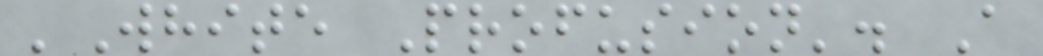'White Profusion'. A
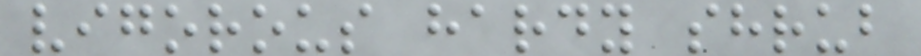vigorous hardy shrub
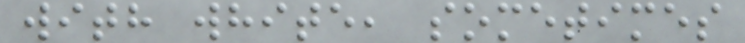with white, sometimes
